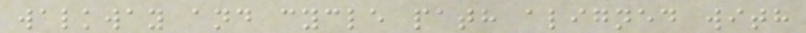walkway and cycle path aligned with
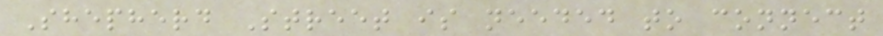Shepherd Street is needed to connect
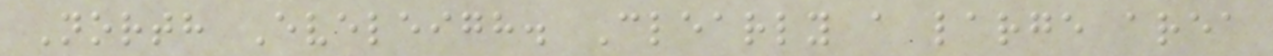North Eveleigh. Clearly a large area
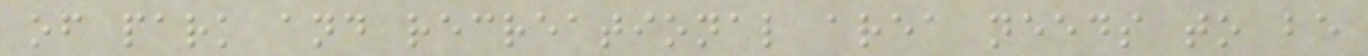of park and recreational area needs to be
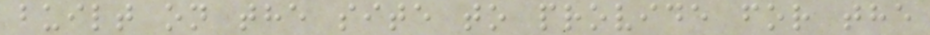built on the site to provide for the
